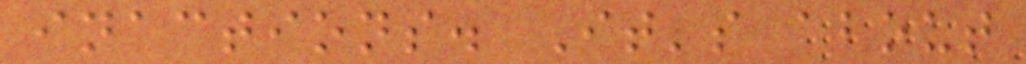inactions. It's about
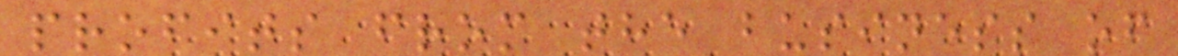profits from the business of
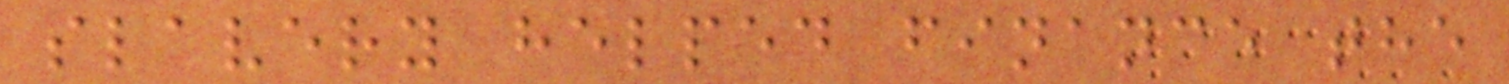slavery helped finance the
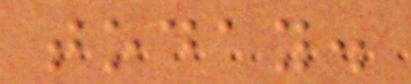today.
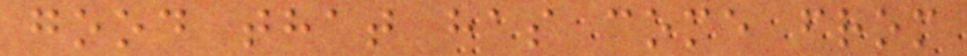good that has come from
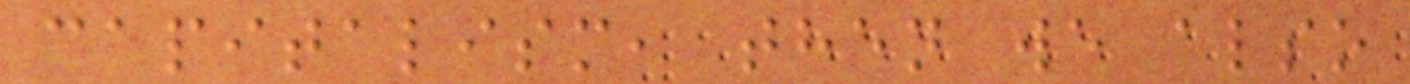capitalism, then we also
